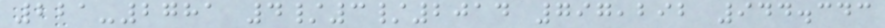221-2781 4/3/2014 797,292 944.343
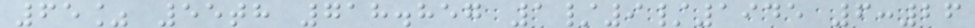65% 55th 718.857 1/9/1945 6:26
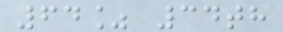64% 34th
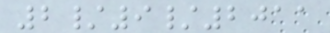2/9/2011
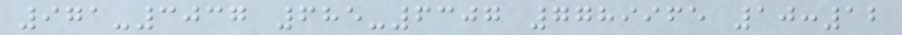971-3037 685-6307 7789965 10:12
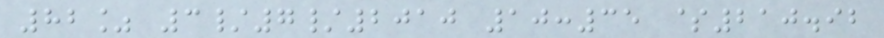82% 3/7/2010 10:35 $210.92
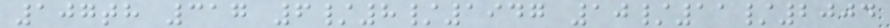107th 317 6/8/1947 10/11/2004
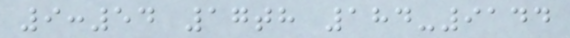9:54 17th 184-9144
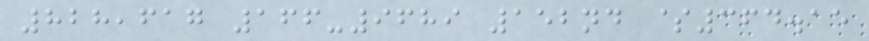828,617 166-9689 152nd $364.15
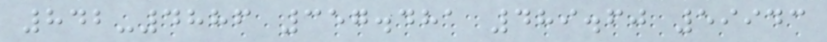842-4886 357.481 489.60 59943
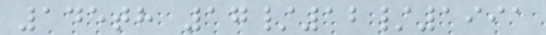145th 17/12/1991
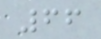66
